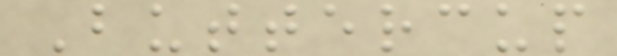Buttercup
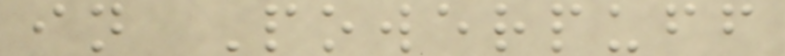in Powerpuff
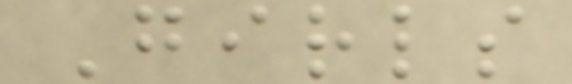Girls
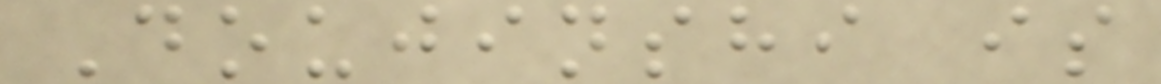Doujinshi is
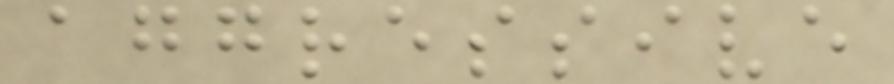aggressive
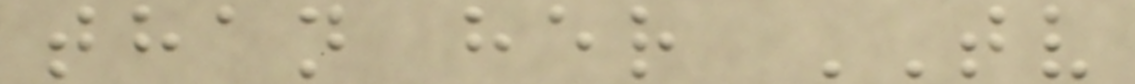than her TV
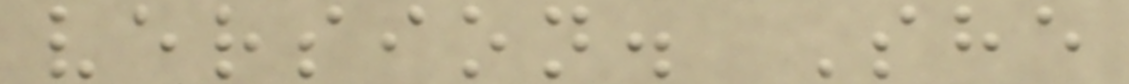version. She
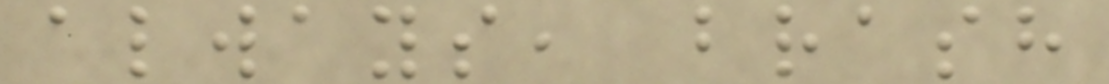always, brash
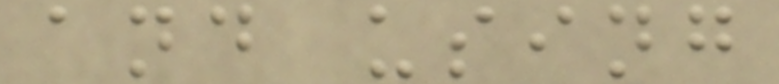and using
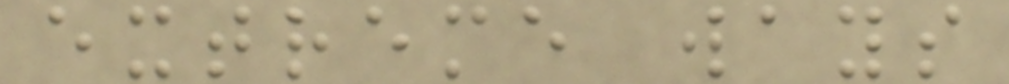extreme ways
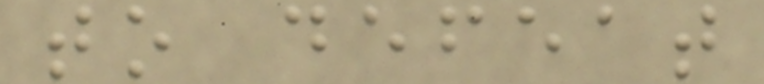to defeat
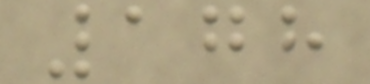178
